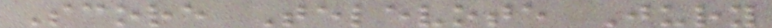Score Televote Jury
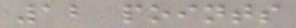12 points
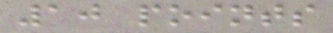10 points
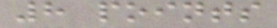8 points
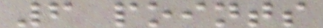6 points
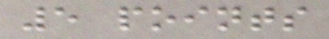5 points
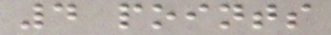4 points
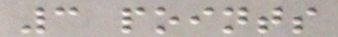3 points
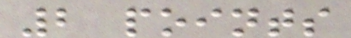2 points
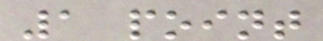1 point
